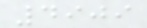4909
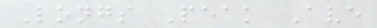Longs Peak Ave
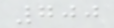700
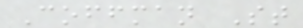Coffman St
